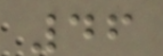46
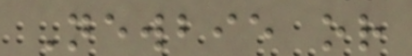Newbie or
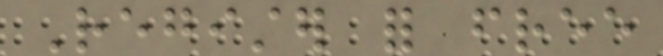Register for free
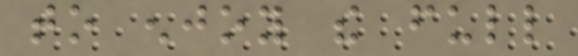to enjoy the full
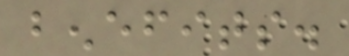benefits.
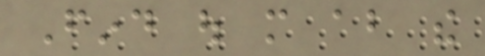Find out more about the
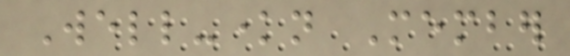Well-known Member
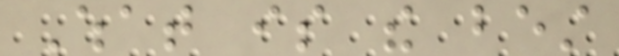What is the best
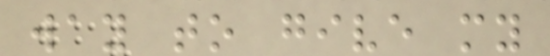way to give my
